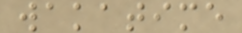wakatime
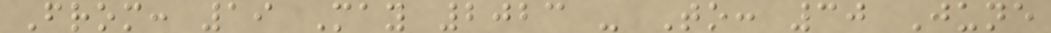From: 19 May 2023 - To: 30 June
